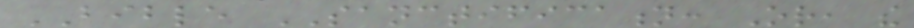BIBLE SANCTIFICATION: Or, the
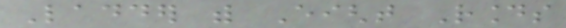Ladder with Eight Rounds
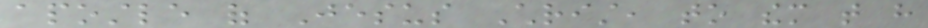apostle of Jesus Christ, to them that have
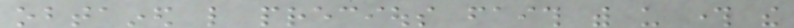obtained like precious faith with us through the
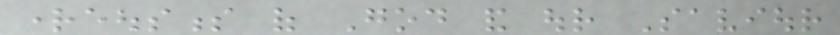righteousness of God and our Saviour
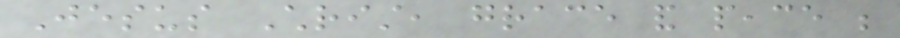Jesus Christ, grace and peace be
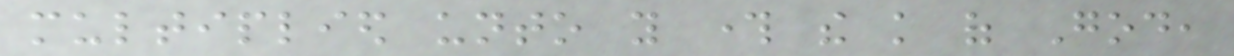multiplied unto you through the knowledge of God,
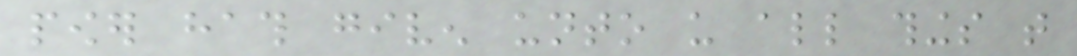power hath given unto us all things that
